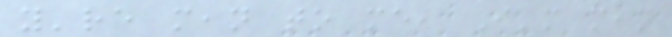you're mean to me, I'm mean
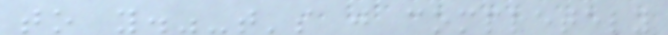to you."-that's just completely
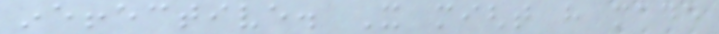ineffective. It might have made
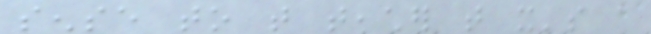sense to that teacher that it's a
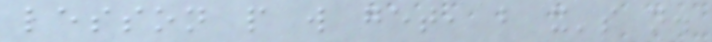lesson people will get, but it's not.
